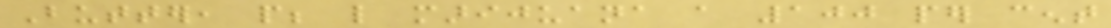Butter, people; like marijuana a 100 per cent
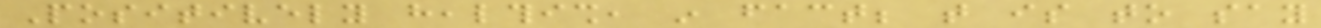Positively healthish, in fact; that is to say
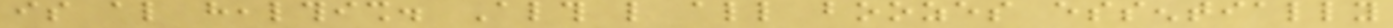is also healthish. Although like all boozes essentially
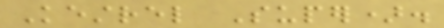Kestrel Super).
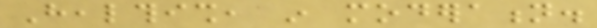Healthish, in moderation.
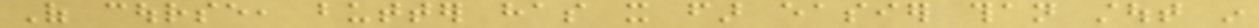Of course, butter has it far easier than stout in
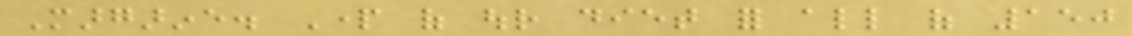Margarine. Part of our diet for all of 150
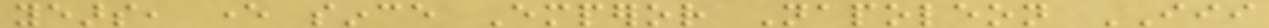years, ever since Emperor Napoleon III
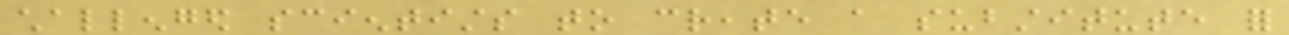challenged scientists to create a substitute for
